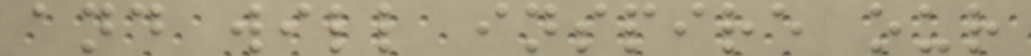and will inspire our
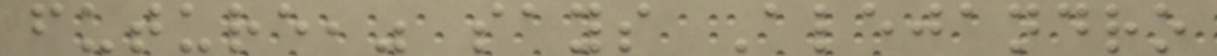future," says Alejandro
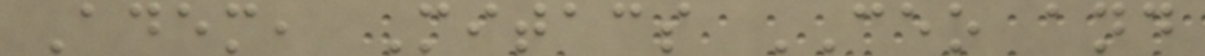Adem, Mitacs CEO and
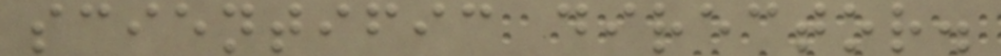scientific director.
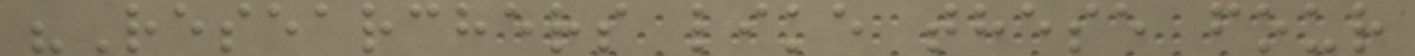"Researchers like these four
